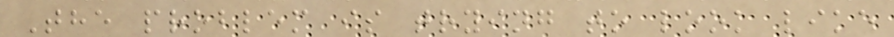The problem is trying to look like
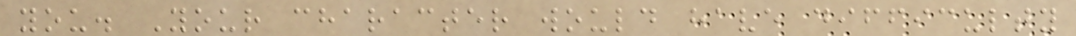you. Your character would have difficulty
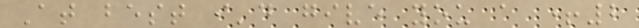At best i'd give you a +2
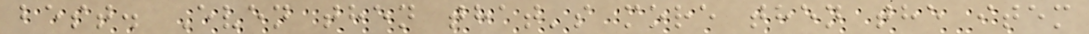best. Even then that's more then the item
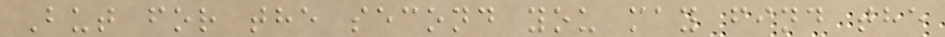But for the second you may find the
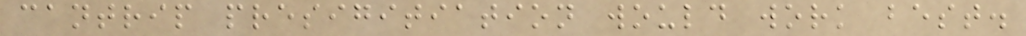cantrip presigitiation would work best.
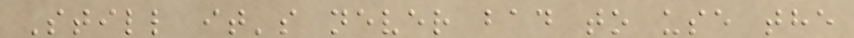Still it's never bad to use the
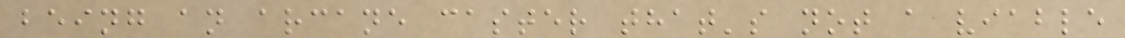being an arcane caster that's not a viable
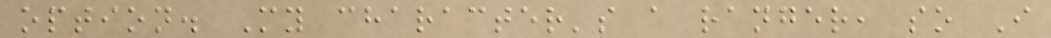option. My character's a ranger, so I
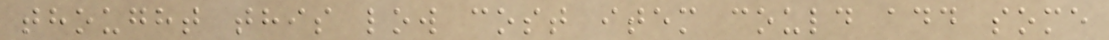thought this low cost item could add some
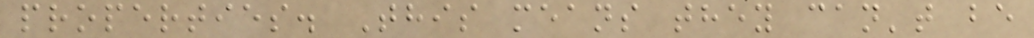properties. This means they can't be
